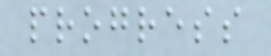progress
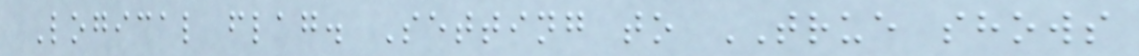Logical flag. Setting to TRUE shows
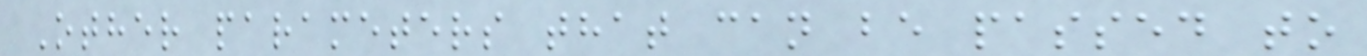Other parameters that can be passed to
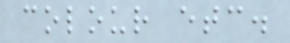colour etc.
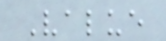Value
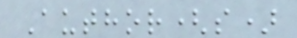Author(s)
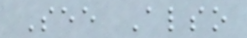See Also
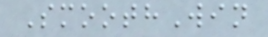SmoothWin
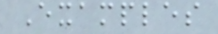Examples
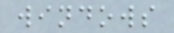windows
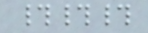###
